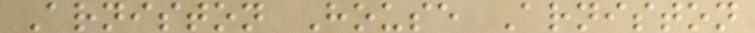Arniston House Arniston
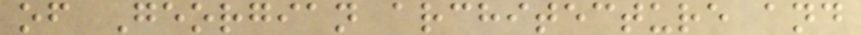of Georgian architecture and
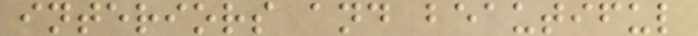interiors and beautiful
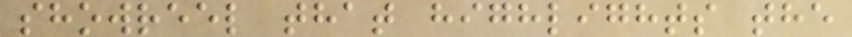showreel that highlights the
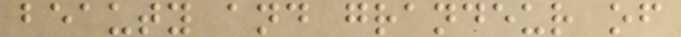beauty and grandeur of
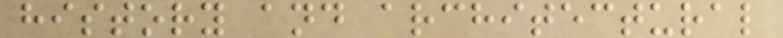history and architectural
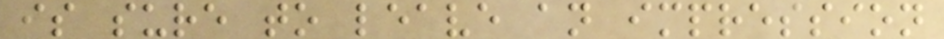is sure to leave an impression
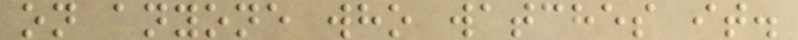on anyone who watches it.
